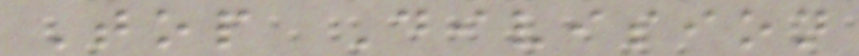Top Division
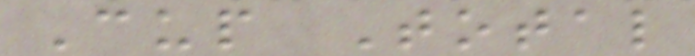Cup Total
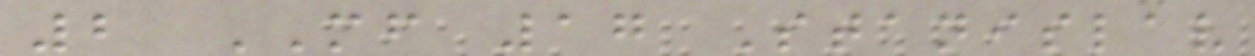2 MF 17 Stanislav
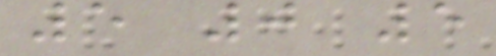5 0 5
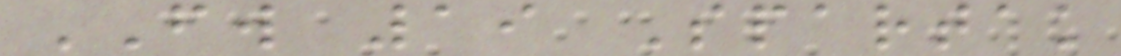FW 19 Spartak
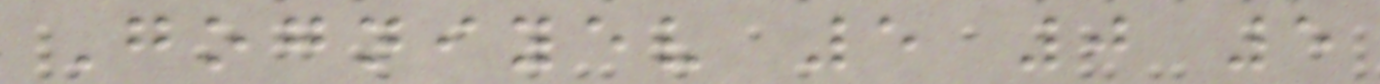Gogniyev 5 0 5
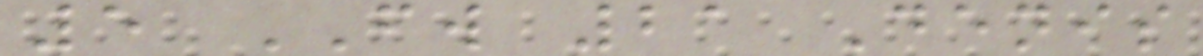5 FW 21 Denis
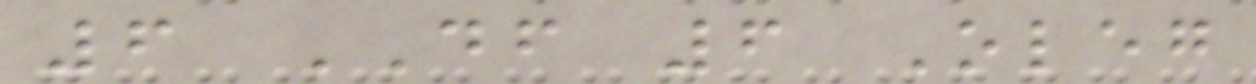6 DF 6 Oleg
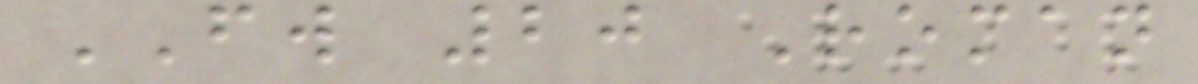FW 20 Roman
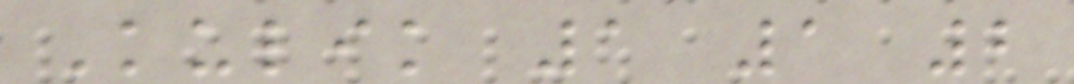Kulik 1 1 2
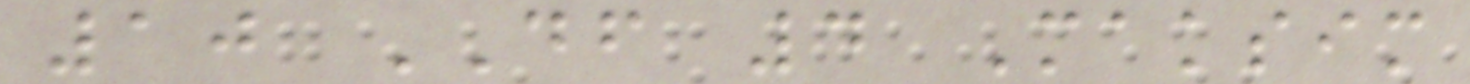10 DF 4 Maksim
